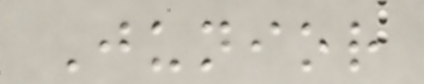Junior
